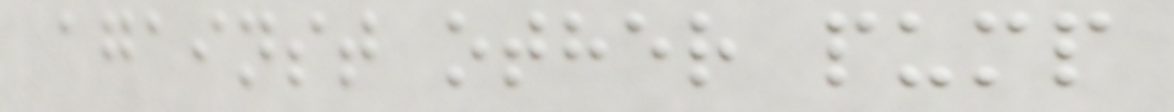against other pump
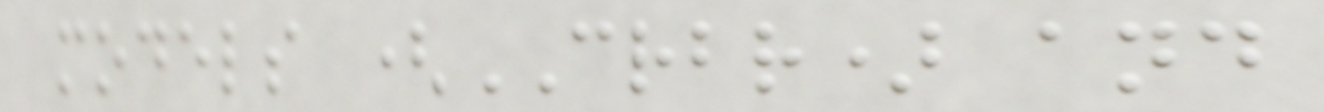models (CRBR) and
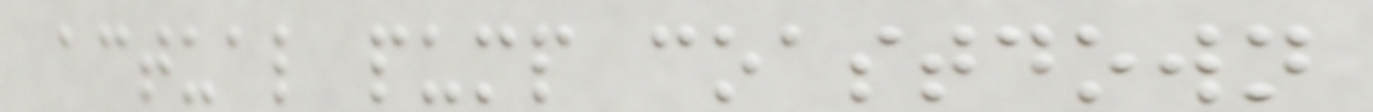actual pump coastdown
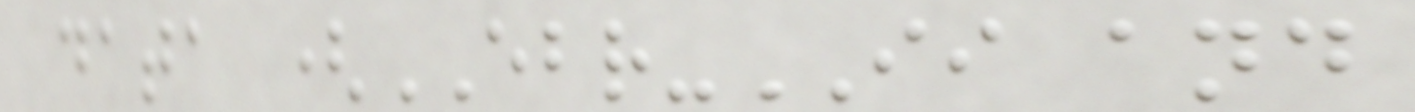data (EBR-II and
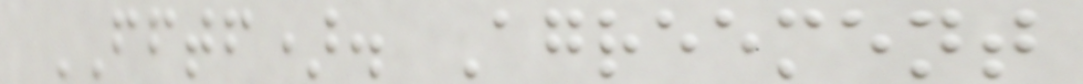FFTF). Agreement
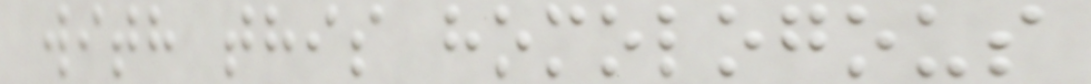with this homologous
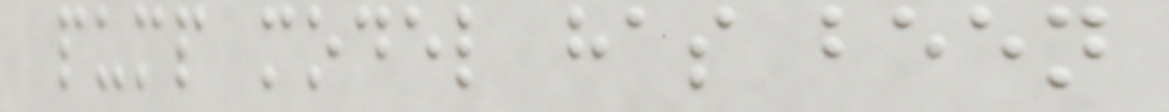pump model has been
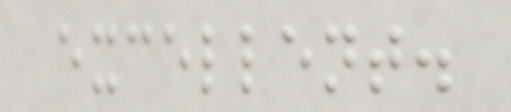excellent.
